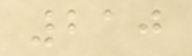210
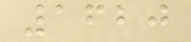1620
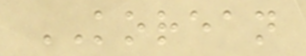KOREAN
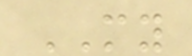MY
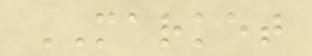MARKET
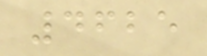4625
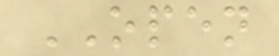OPEN
